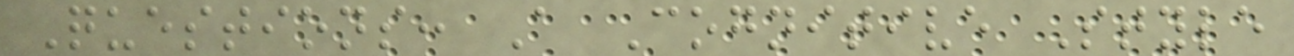Questions: A Cognitive Style
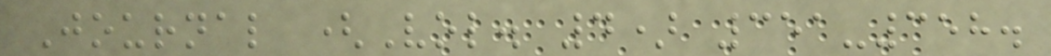Journal (Vol. 4) 351-358.
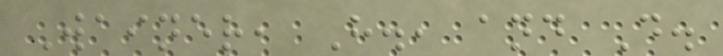Wainer, H., and D.
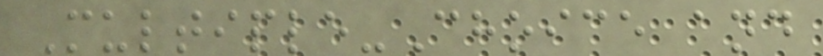Multiple-Choice and
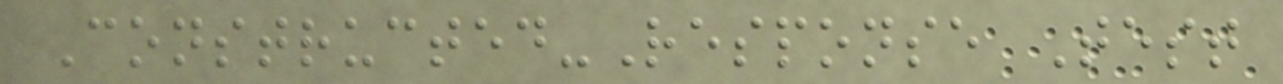Constructed-Response Test
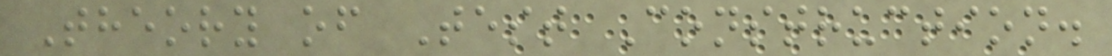Theory of Test Construction.
